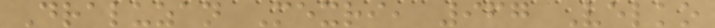Draluzan Mexri, 967 Velko
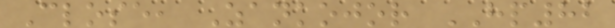Close, Zankojor HP82
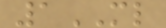1ML
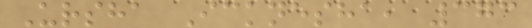Ursha Icknesha, 373
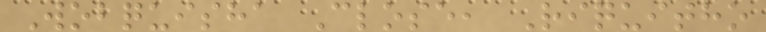Wobquisha Close, Riquitho
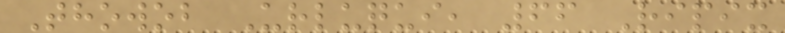Thowob Urluqui, 66 Ripix
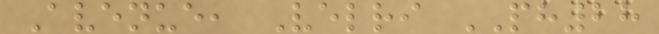Avenue, Velri PH28
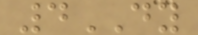4DY
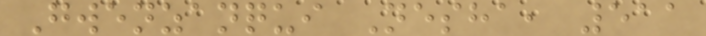Gwenzanqui Nesha, 511
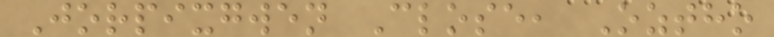Jorpixgwen Close, Oztho
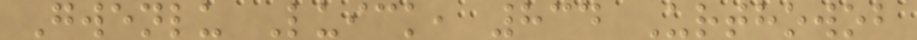Gwenlu Luick, 834 Urthowob
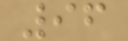96
